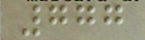777
